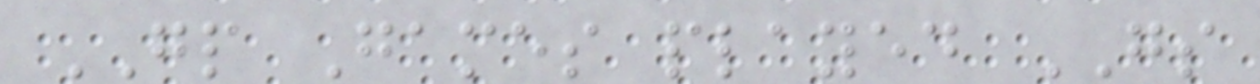GP Games played GS
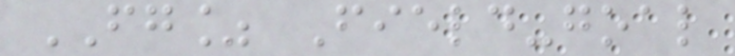FG% Field-goal
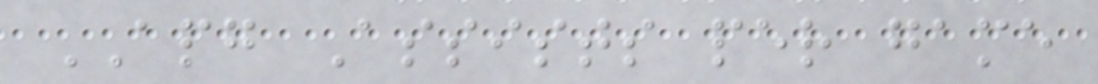APG Assists per game
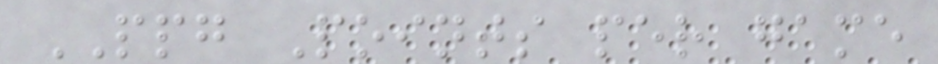PPG Points per game
